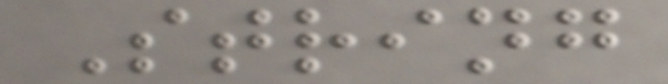String
